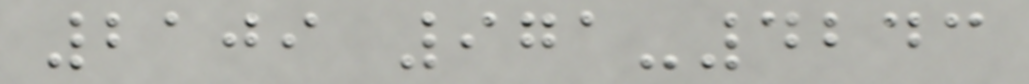2109 971-4243
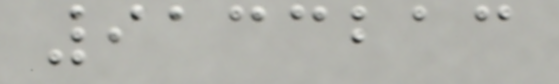9133213
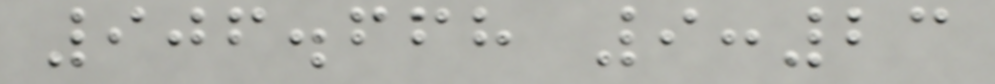906.668 9:23
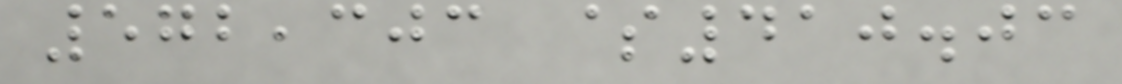572,303 $410.03
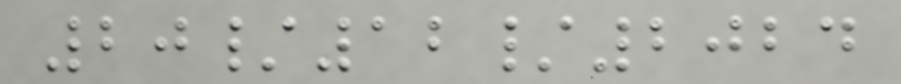20/12/2024
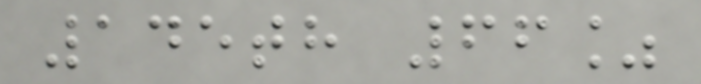145th 66%
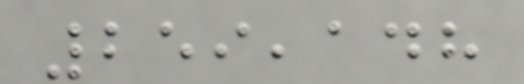259,148
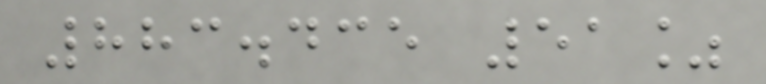883.435 51%
